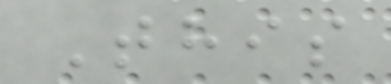This
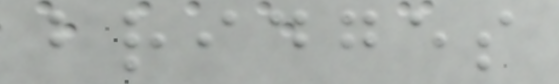bridges
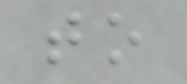to
